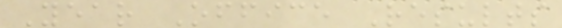Year Office Results
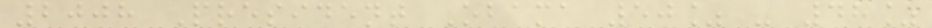2008 President Obama 50% - 48%
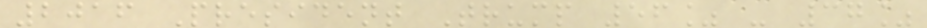2016 President Trump 56% - 37%
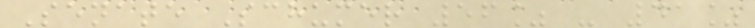Senate Schumer 56% - 41%
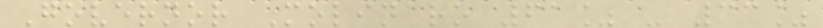Governor Molinaro 61% - 33%
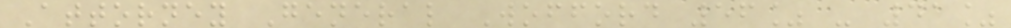Attorney General Wofford 56% - 41%
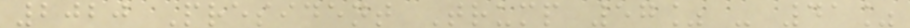2020 President Trump 57% - 41%
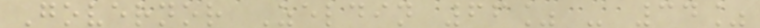Governor Zeldin 66% - 34%
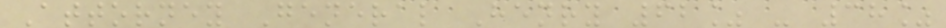Attorney General Henry 62% - 38%
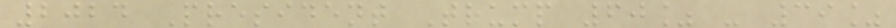2024 President Trump 60% - 39%
